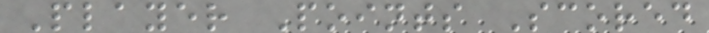Player Points Scored
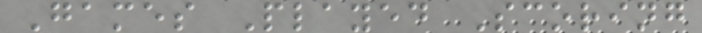Games Played Scoring
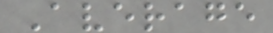Average
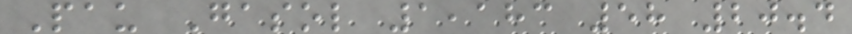Pau Gasol 1,183 58 20.4
